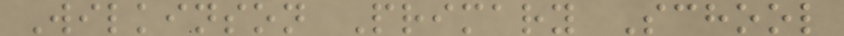Wilkinson Primary School
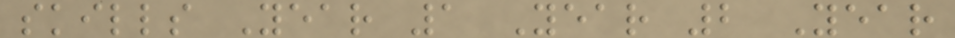skills Year 1 Year 2 Year
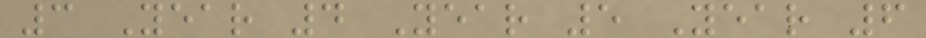3 Year 4 Year 5 Year 6
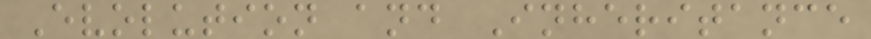Evolution and Inheritance
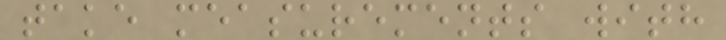take measurements with
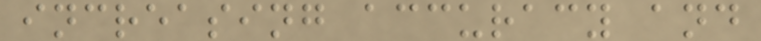increasing accuracy and
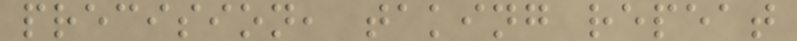precision, taking repeat
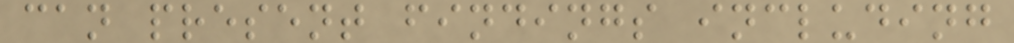can present findings including
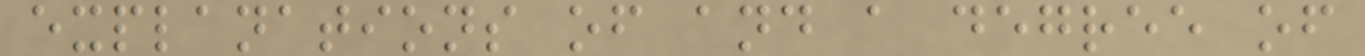explanations of and a degree of
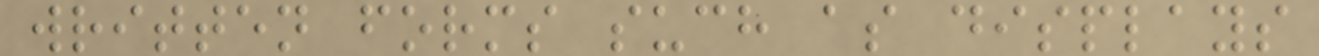written forms such as displays
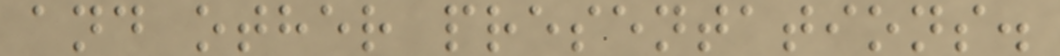and other presentations.
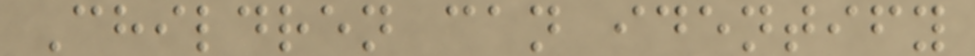Children can identify
